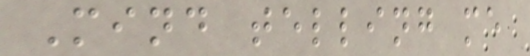Mind telling me
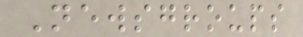Newsgroups
